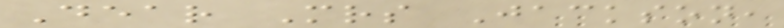Dear Mrs Jackson,
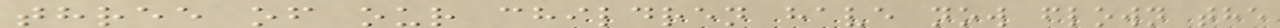three of our children have now flown the
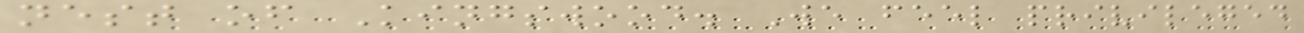nest of Kingswood. We feel privileged
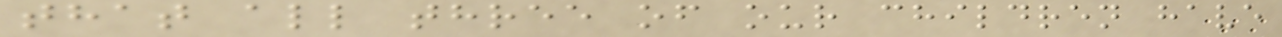that all three of our children have
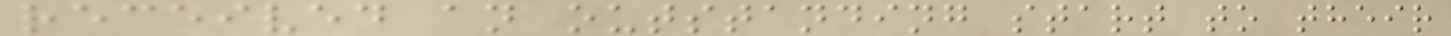received an outstanding start to their
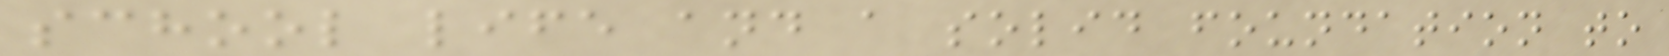school life and a solid foundation to
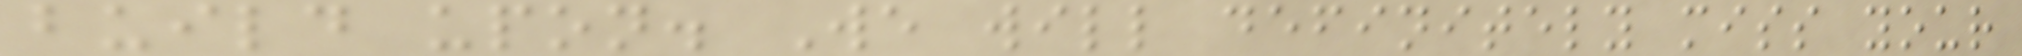build upon. We will definitely miss your
